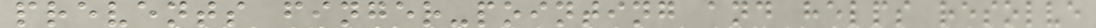prevents finger-pointing and helps resolve
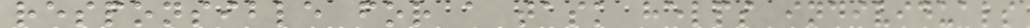responsible for a task helps individuals
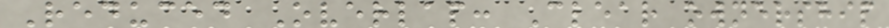Reduced Overlap: Clear ownership
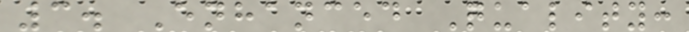3. Enhanced Quality:
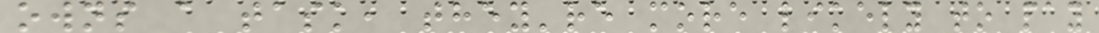owns a task, they're more likely to pay
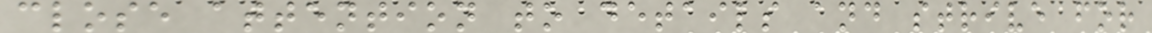close attention to details and strive for
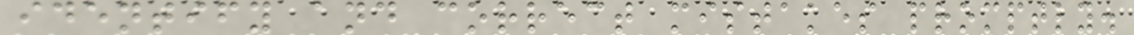identify and correct mistakes promptly.
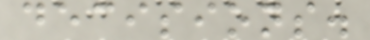decisions.
